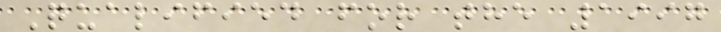Qualified for the 1997
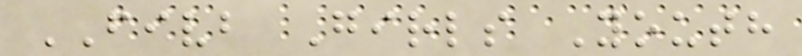FIVB Girls Youth
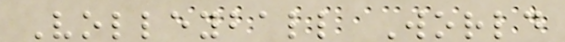Volleyball World
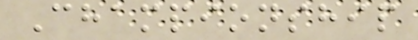Championship
